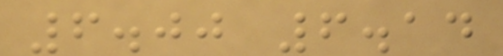6.00 6.14
